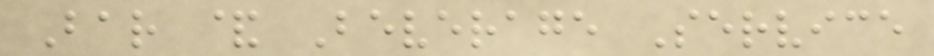Bar & Beverage Service
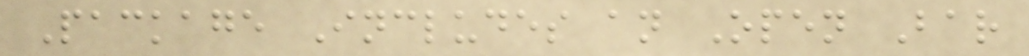Package Includes an Open Bar
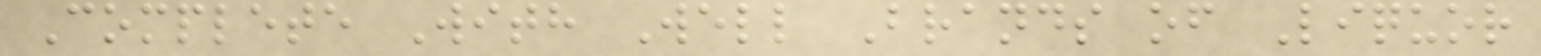Complete With Well Brands of Liquor
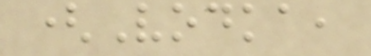(Vodka,
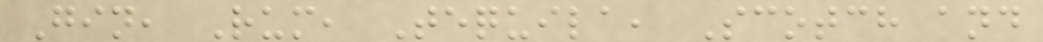Gin, Rum, Tequila, Scotch and
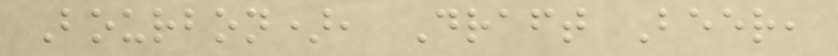Bourbon), Draft Beer,
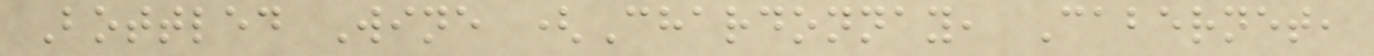Bottled Wine (Chardonnay, Cabernet,
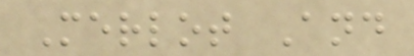Merlot And
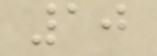10
